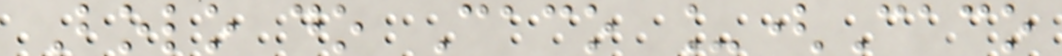Bolo do Caco _(Caco
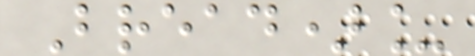Bread)_
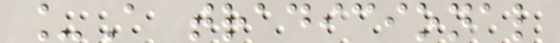_A tradicional
